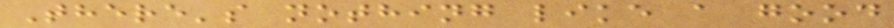There's nothing like a good
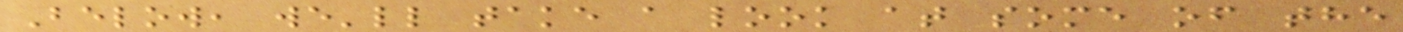Below, we'll take a look at some of the
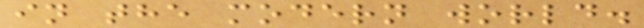in the modern world.
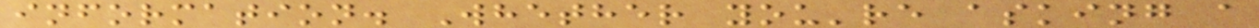information. Whether you're asking a
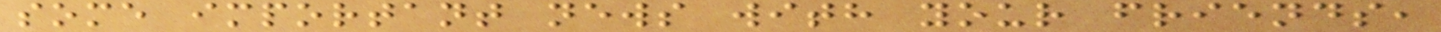some important news with your friends,
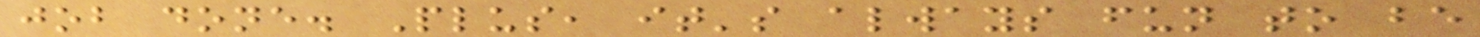job done. Plus, it's always fun to be
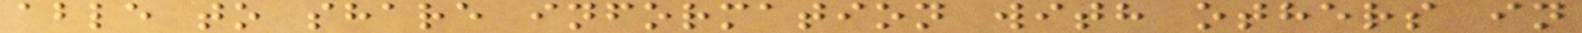able to share information with others in
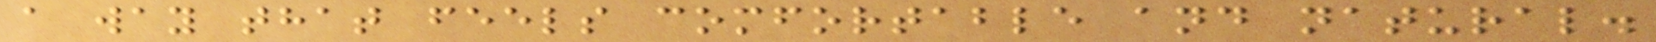a way that feels comfortable and natural.
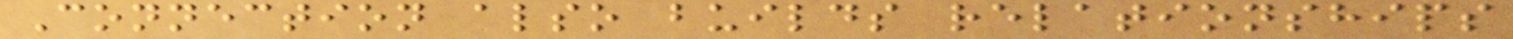Connection also builds relationships
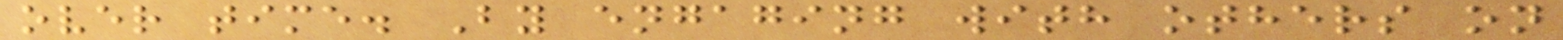over time. By engaging with others on
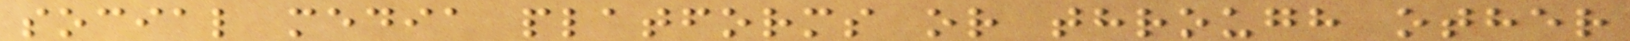social media platforms or through other
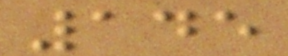145
